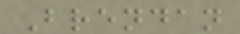Brendan
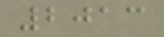2013
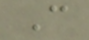C
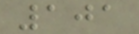101
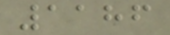1186
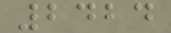2424
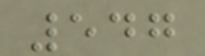547
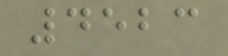4523
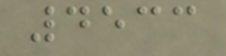4533
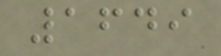1649
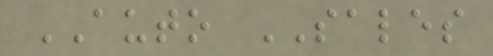AUTO SALES
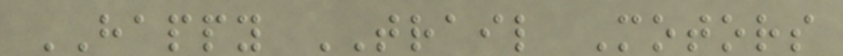HAPPY TRAIL Motors
